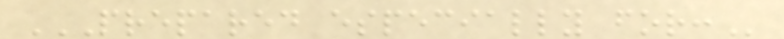PREPARED ESPECIALLY FOR:
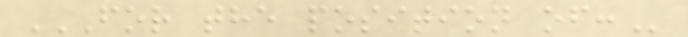FOR THE POSITION OF:
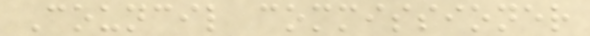Council commissioner
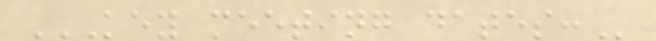KEY MEETING DATES:
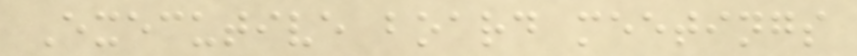Executive board meetings
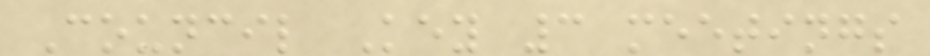Council Key 3 meetings
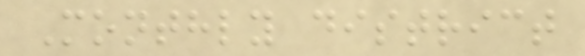Monthly district
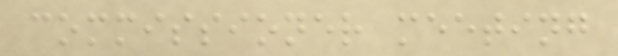commissioner meeting
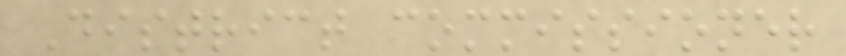District commissioner
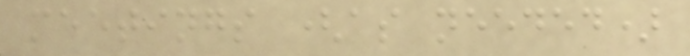meetings (as needed)
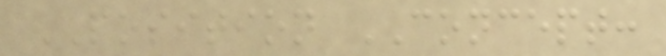POSITION CONCEPT:
